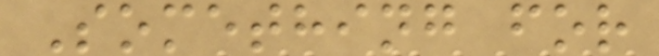Something for
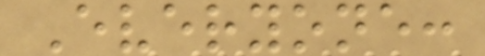Everyone:
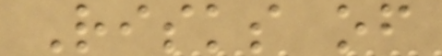Risks of
